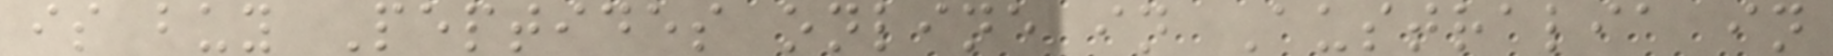is buy Peptides online in Australia in
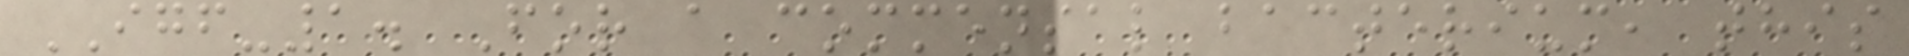IGF-1. For a commensal bacterium, this
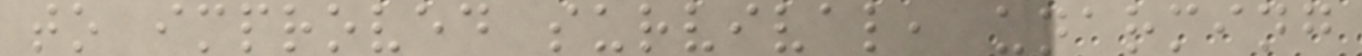to improved survival, unarming
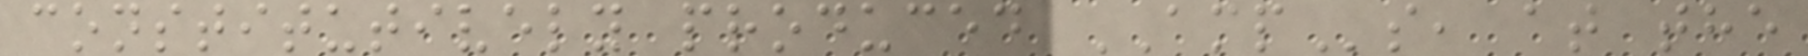constitutively produced AMPs, at the
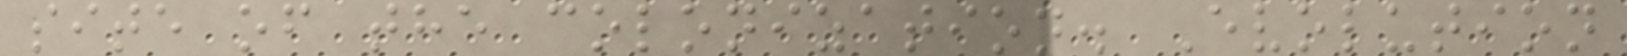site of the colonization. Evolution
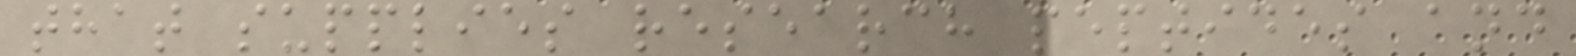that supplies research peptides and
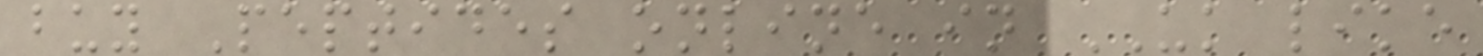buy Peptides online in UK like
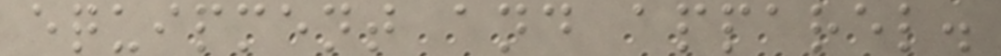equipment and apparel.
